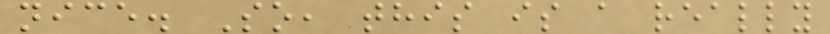nice. So, this is a really
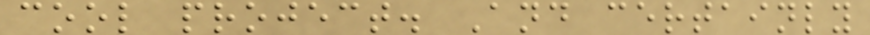cool project. And certainly
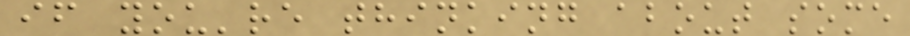if you're thinking about some
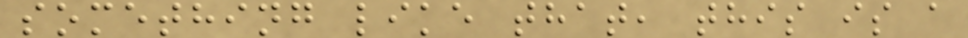something like that, this is a
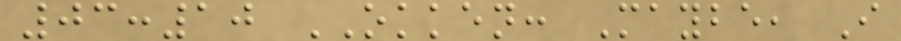03:10 OKKEN: Maybe, I
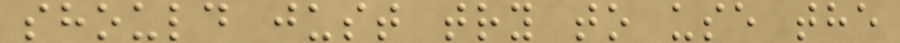should just try to use the
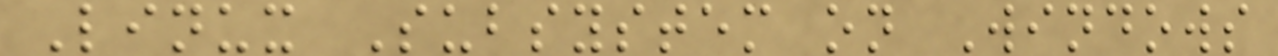Linux Subsystem on Windows
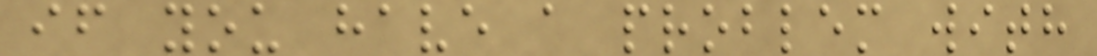if you have a problem with
